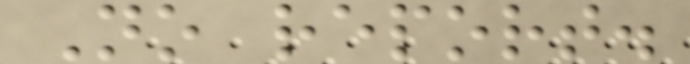No report.
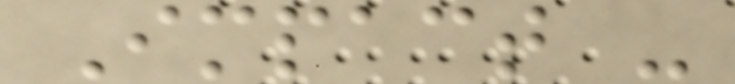Impact -
